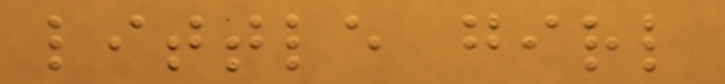little girl
